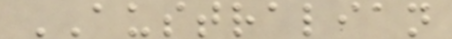AUSTRALIAN
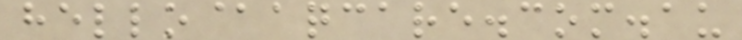hello@aqcare.com.au
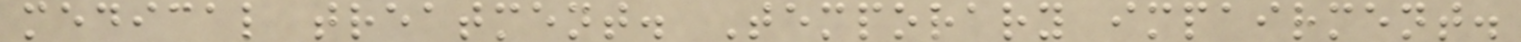medical treatment. Temporary impairment.
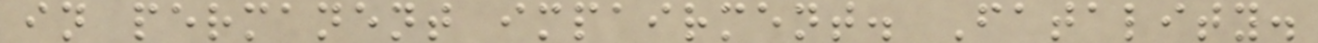in permanent impairment. Fatality.
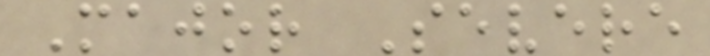Major Severe
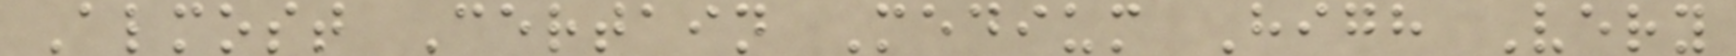Almost Certain Medium High Very
